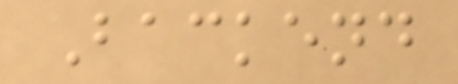Backend
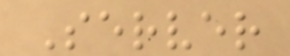Server
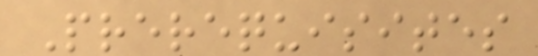Prerequisites
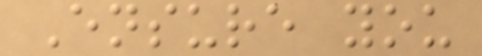Ensure you
